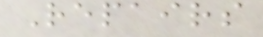Repairs
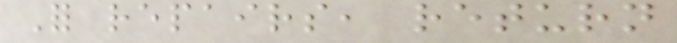For repairs, return
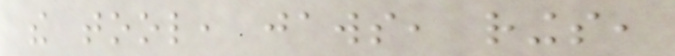the tool, jaws, rings,
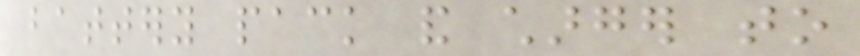battery pack and charger to
